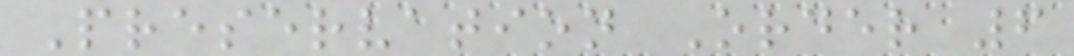Preservation Order 6
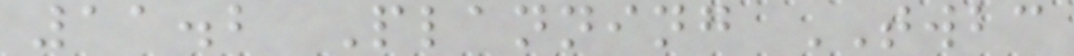11.2 Planning TWBC
